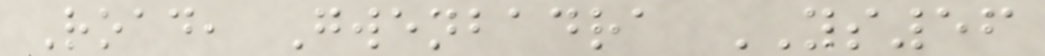Road, Gwenbadra YS56
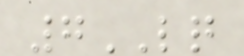7LQ
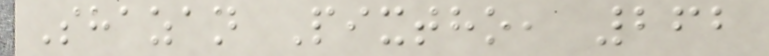Shazan Pixtho, 262
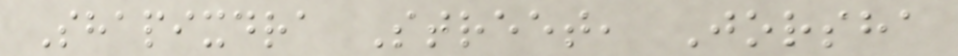Shapixdra Street, Jorsha
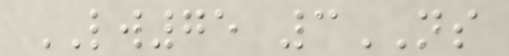LW75 3NS
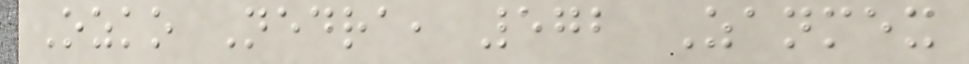Ozko Nedra, 572 Zanmex
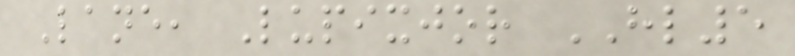Lane, Lupixjor HL5
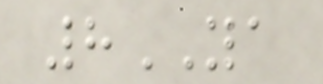8YA
